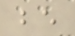be
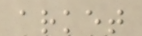arket
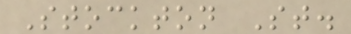Stockton St.
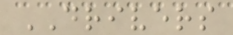DRIVERS
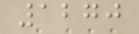1270
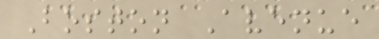Boston Avenue
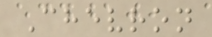Chevron
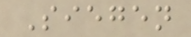Siegen
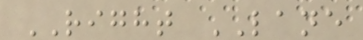RIGHT LANE
